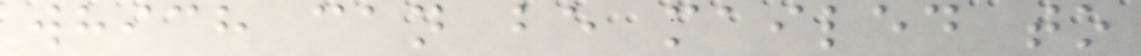which can be mailed to
